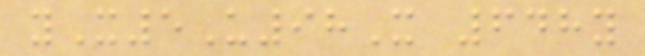yX5U98X 648y
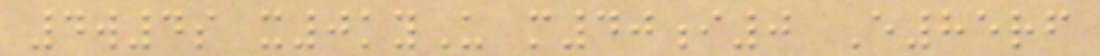4w4s x0kyU m40i0 E85rf
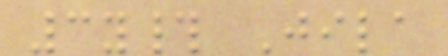3y# Jila
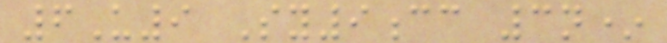6U9 Sy9cc 3n*
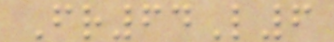Fr64L6
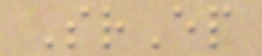SrEp
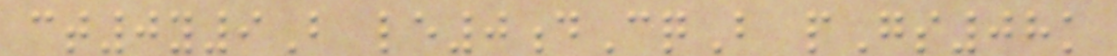ct0y9B le0dCqB pGs08k
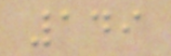149
